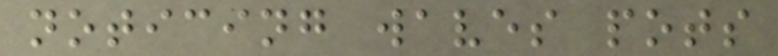noticing waves pots
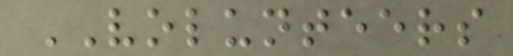VOLUNTEERS
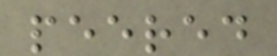peered
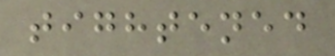tightened
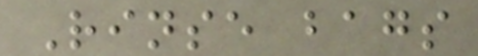Rinse bags
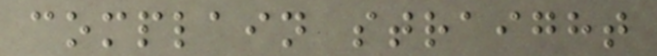complain straight
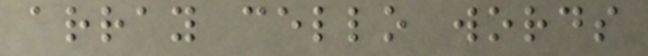array cello words
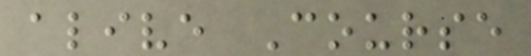alive Course
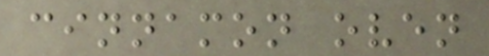cinnamon oven
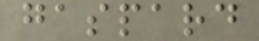gaspard
